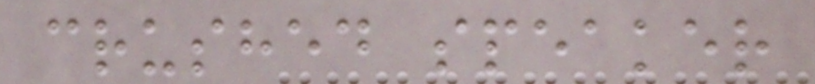crushed speaker
